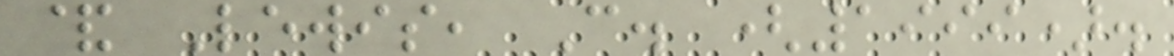& Lewis, C. (1999).
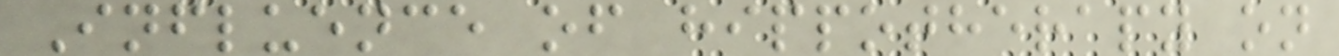Influence of hippotherapy on
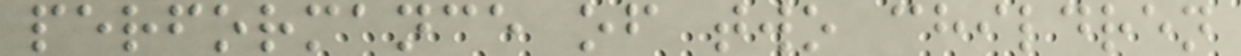performance of two children
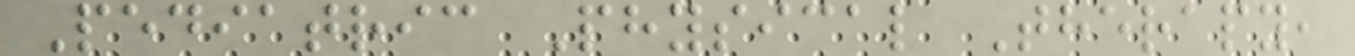Pediatric Physical Therapy,
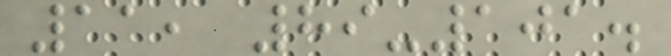11, 89-101.
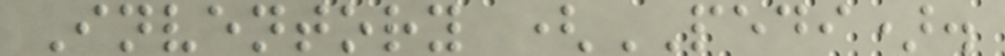Inventory (PEDI).
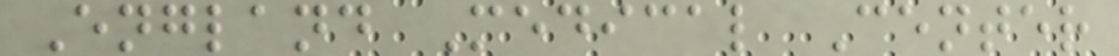England Medical Center
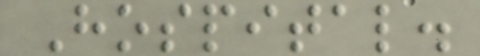Hospital.
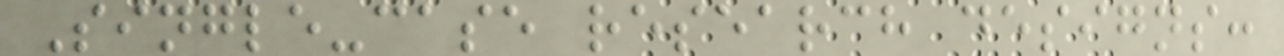Single-case research designs:
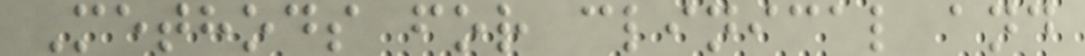Methods for clinical and
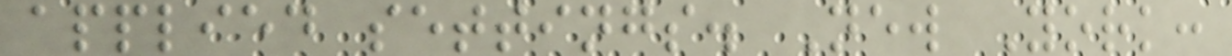applied settings. New York:
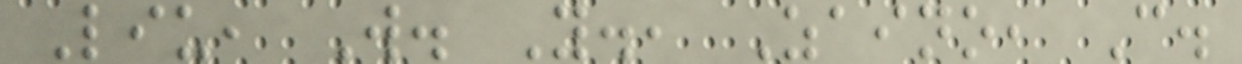Liu, W. Y., Zaino, C.
